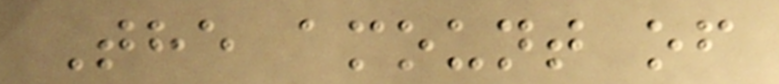The amount of
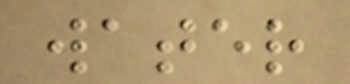water
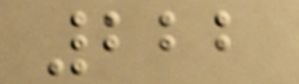222
